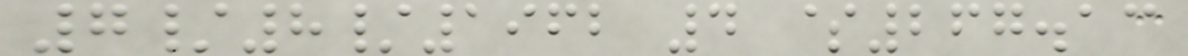7/8/1962 4 $267.13
